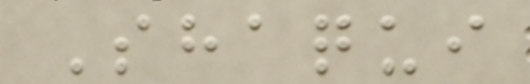Shaqui
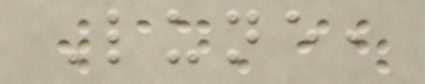Lune,
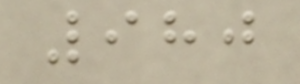980
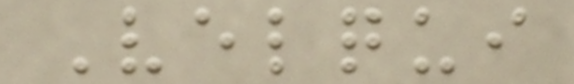Velqui
